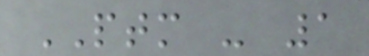PTM - 1
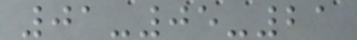01-05-21
